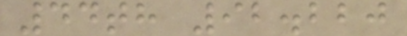44th 92.220
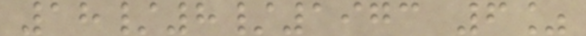18/8/1973 6%
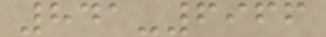841-6966
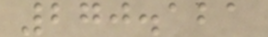270.121
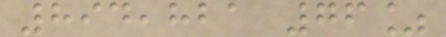894,821 76%
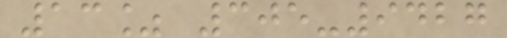13% 305-9427
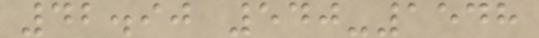42.90 540-1548
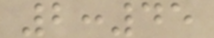2:45
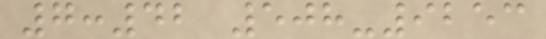7:42 508-9253
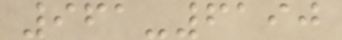961-6190
